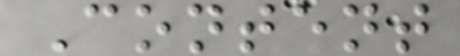Content
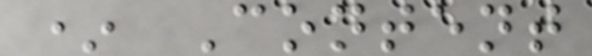* Content
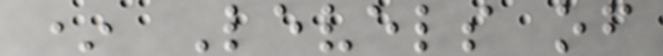* Levels of
